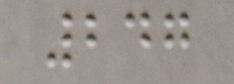247
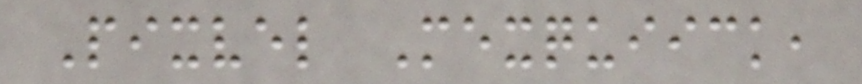Pixvel Mexquiick,
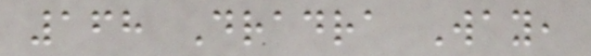168 Dradra Way,
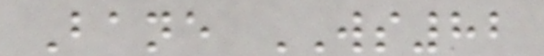Bane WS82
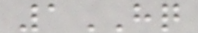1HQ
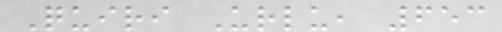Quiri Urlu, 653
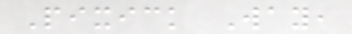Pixick Way,
